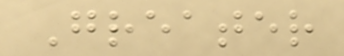Greater
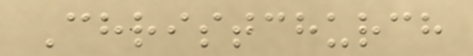Christchurch
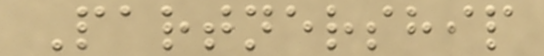Partnership
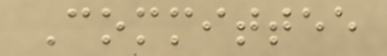Committee
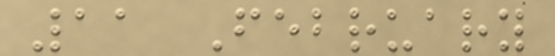11 February
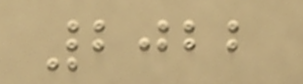2022
